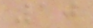10
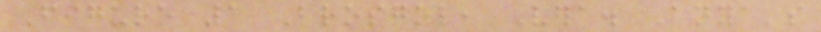Figure 1 Brosgol, Vera. Anya's
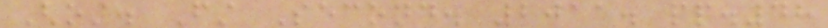Ghost. First Second. 2011. pp.48
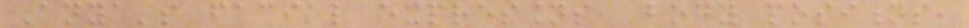Anya's facial expressions, body positions,
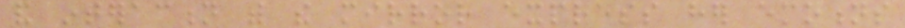and interaction with the mirror express her emotions
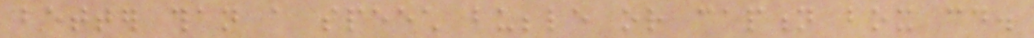better than a speech bubble or caption box could.
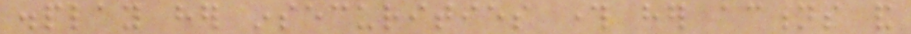display her insecurities through her actions and
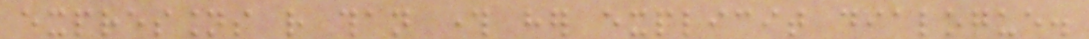expressions rather than through her explicit dialogue.
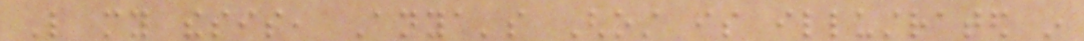Like my thesis, Anya's Ghost is illustrated in
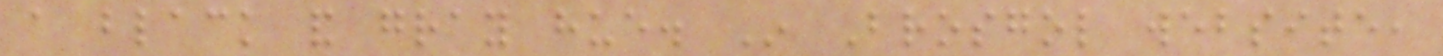a black and gray hue. In Brosgol website,
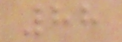88
